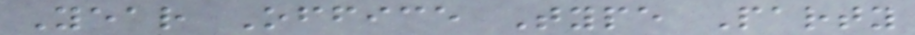Year Office Type Party
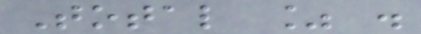Total % .
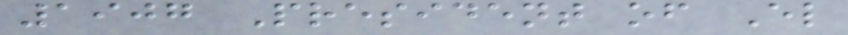1907 President of El
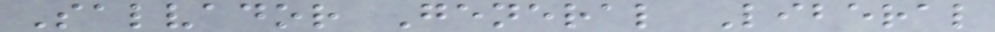Salvador General Liberal
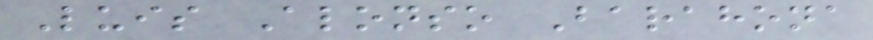Luis Alonso Barahona
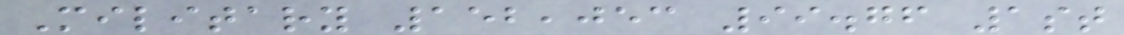Military 152,053 99.76 1st
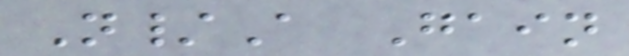N/A Gain
